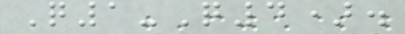Q1-Q4).
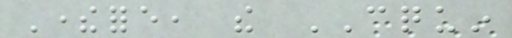Therefore, the CQUIN
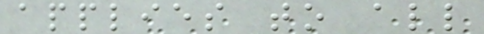applies to all
